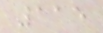115
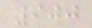900
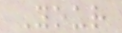Your
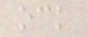ock
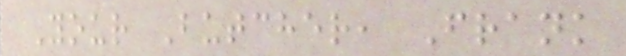Your Butcher, Frank
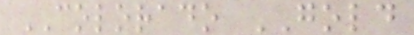COLORADO GOLD
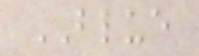BLUE
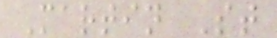Martin St
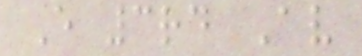E 3rd Av
